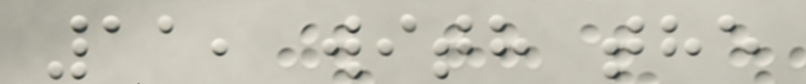11, with the
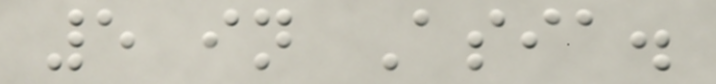5 in Asia.
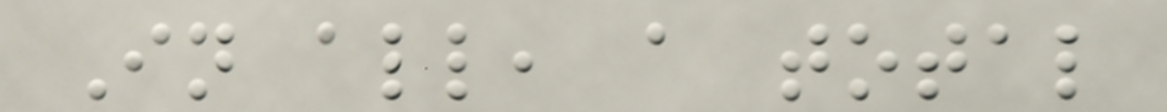In all, a total
